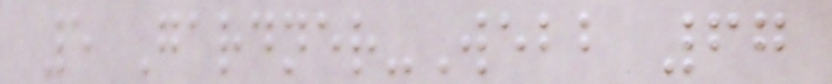5 Gardner-Webb 67
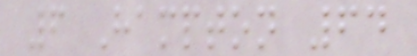6 Hampton 64
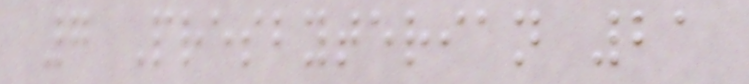7 Presbyterian 21
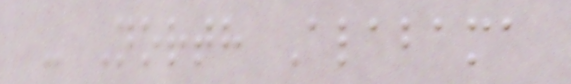- North Alabama
